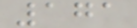171
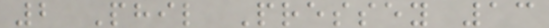2 Phil Pressey 13
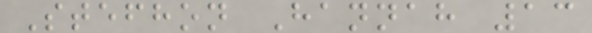Stefhon Hannah 13
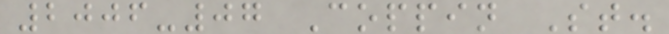2006-07 Coppin St.
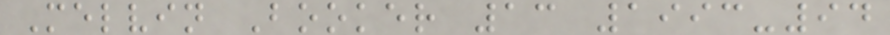Melvin Booker 13 1993-94
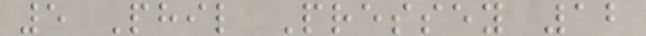5 Phil Pressey 12
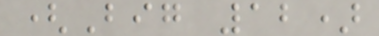(Big 12)
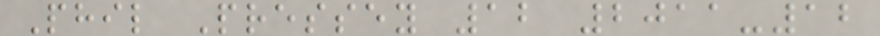Phil Pressey 12 2011-12
